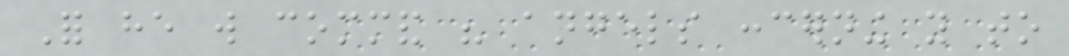For he will command his angels concerning you to
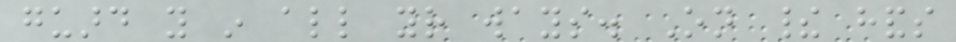guard you in all your ways. On their hands
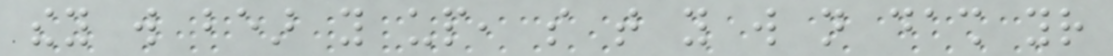they will bear you up, so that you will not dash your
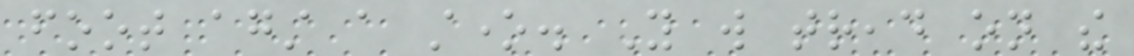foot against a stone. You will tread on the
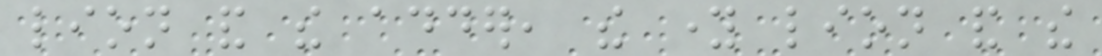lion and the adder, the young lion and the
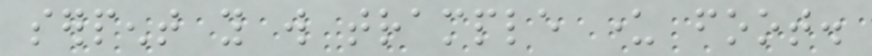serpent you will trample under foot.
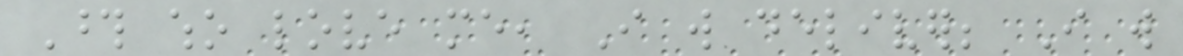Those who love me, I will deliver; I will
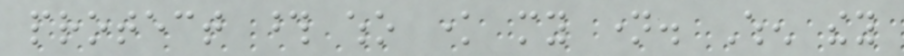protect those who know my name. When they
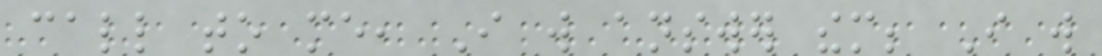call to me, I will answer them; I will
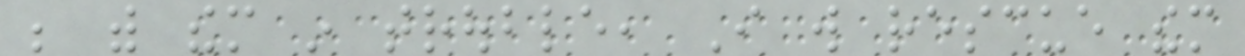be with them in trouble, I will rescue them
